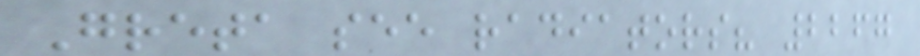Greta see radiators? 2267
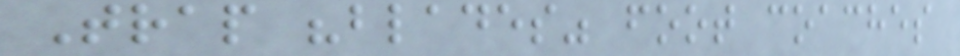Trap "blades" foot coaches
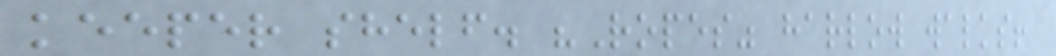keeper shelf. "Ropes" harlow walks!
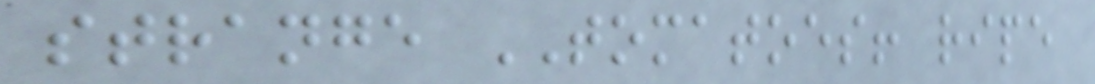strange TOMATOES! ripe
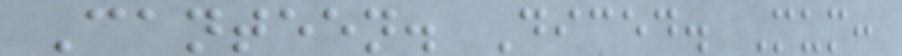Canteen. Diced. Mum:
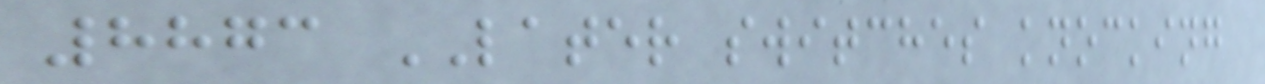8873 LATER switches knocking
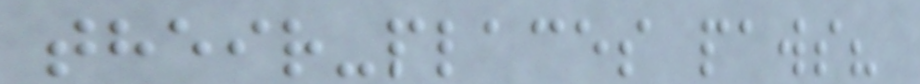their-places paws?
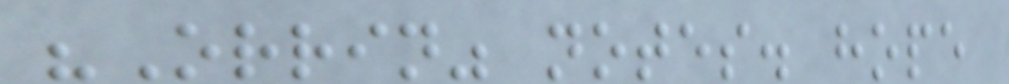"Orrin" notes. hope
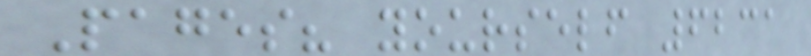Pages? yourself 6231
